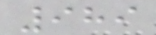989
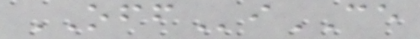OFFiCE
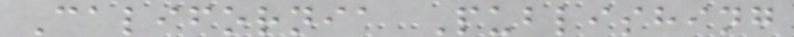California Publishing
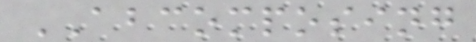ABCOMPOSING
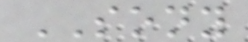SONY
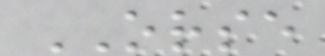ORSE
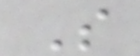S
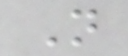N
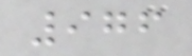976
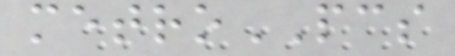metroPCS
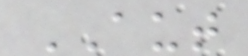AUT
